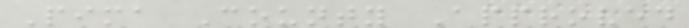Pima County Approved
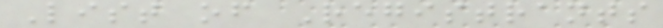List of Registrants
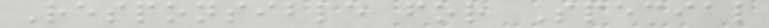Responsible for Special
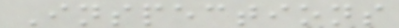Inspections
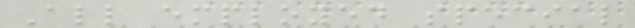All employed special
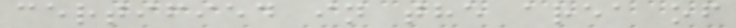certified in the area of
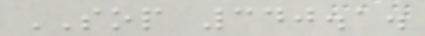SOP 340.1.
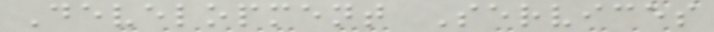Development Services
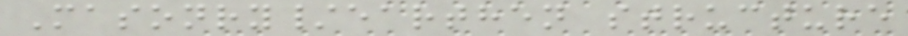Masonry/earthen structure
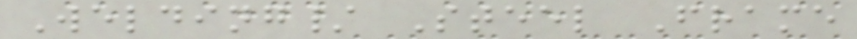Welding/ Steel Frame
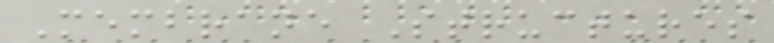Membrane Structures
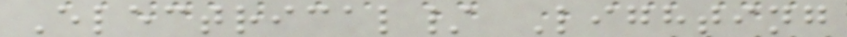Electrical/ Lighting
